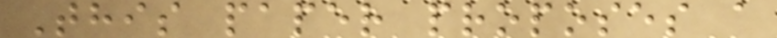This paper proposes a
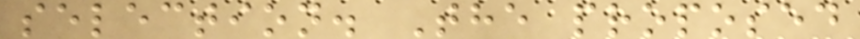selection. The proposed
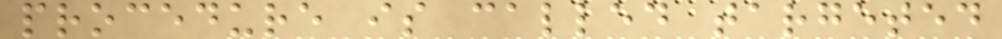procedure is called targeted
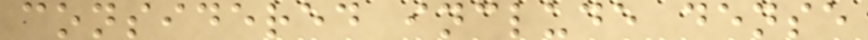considered include dense
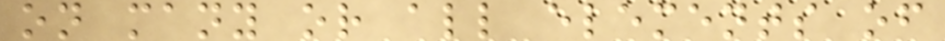on many or all elements of
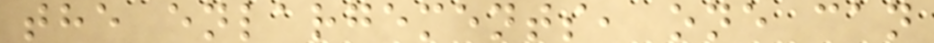the enlargements, one can
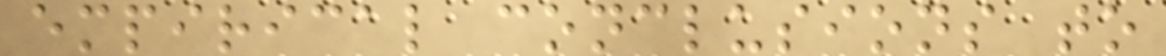empirical conclusions to
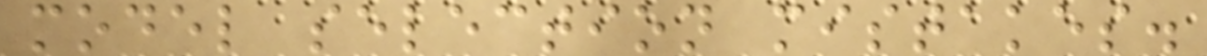model selection mistakes.
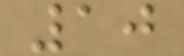10
